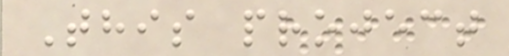This project
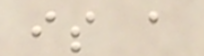is a
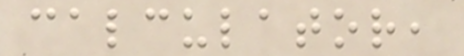calculator,
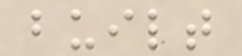built
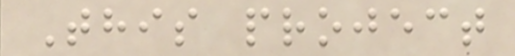This project
